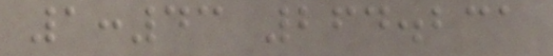1:43 264.231
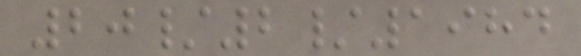20/2/1984
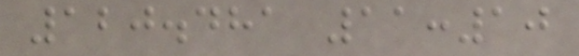120.481 11:10
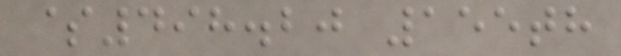$498.20 155th
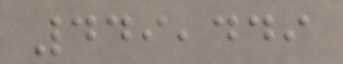449,449
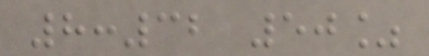8:32 50%
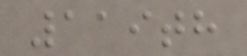119th
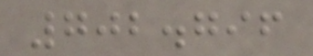702.796
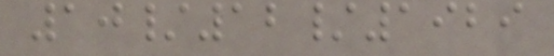10/12/1929
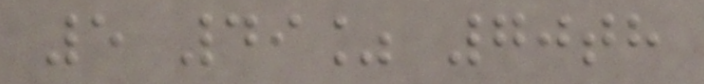5 49% 70th
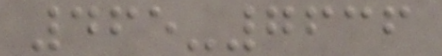465-7636
